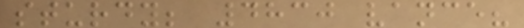sturdy; 4830 vance?
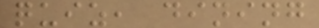quiz, dining
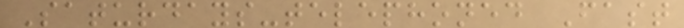Saturdays-telephoned Fast
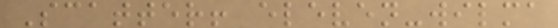Scatter! eleven-wilma
